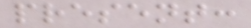present:
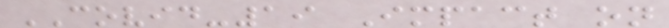COVID-19 Impact on
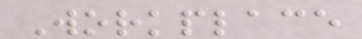Workplace
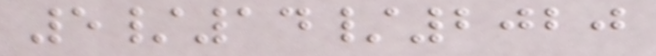5/14/2020
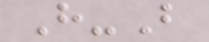H-B
